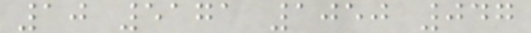10 5171 1050 047
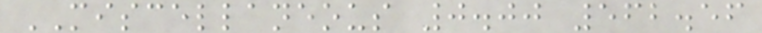MISCELLANEOUS 0.00 562.56
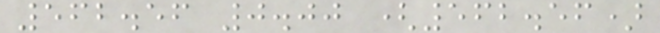562.56 0.00 (562.56)
